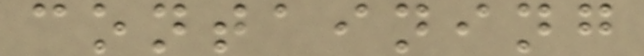containing
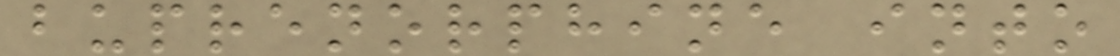buprenorphine into
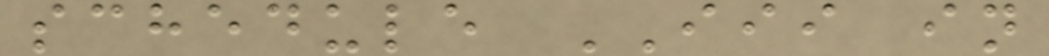schedule III in
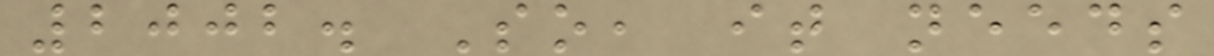2002. So, it needs
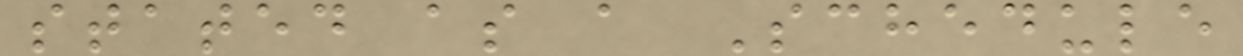stated as a Schedule
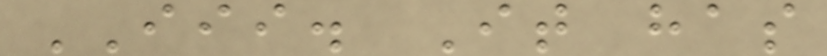III. It has
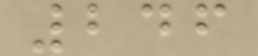246
